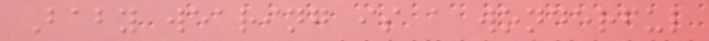Baby wearing is a wonderful
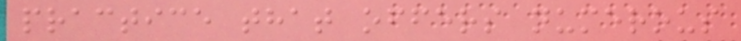practice that offers numerous
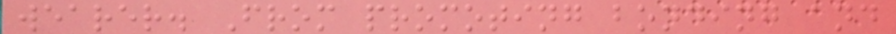wearer. From promoting bonding and
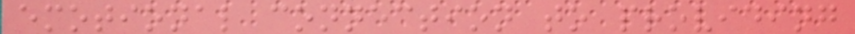emotional connection to providing
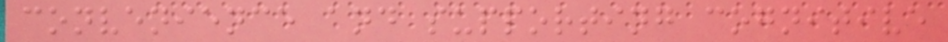convenience and supporting cognitive
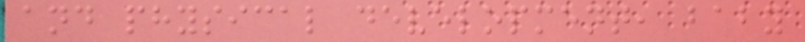and physical development, baby
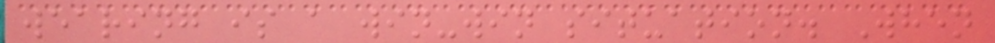wearing is a win-win situation. When
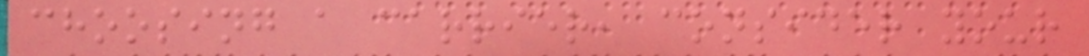choosing a carrier, consider your
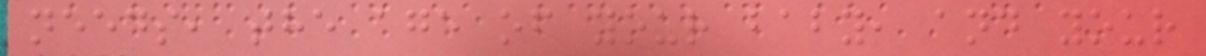needs, the age of your baby, and your
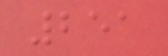251
